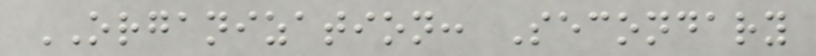ORGANIZATION: Secondary
